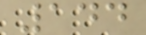144
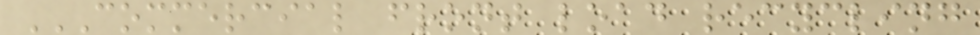COMMERCIAL FRONT LOAD RECYCLING
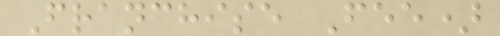Franchise Fee)
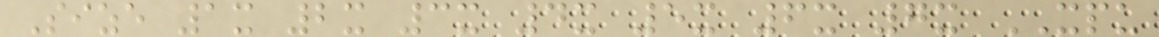Size 1x 2x 3x 4x 5x 6x 7x XPU
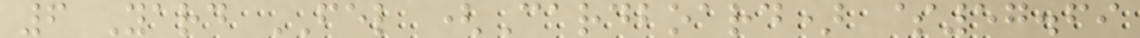6 Yard FEL (Cardboard) $57.69
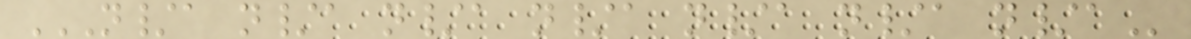N/A N/A N/A N/A N/A N/A N/A
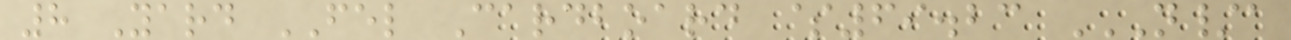8 Yard FEL Cardboard $69.23 N/A
